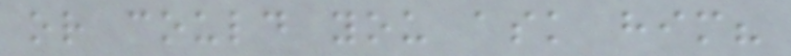or could you ask him?
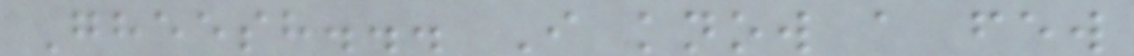Gheesh... I know a few
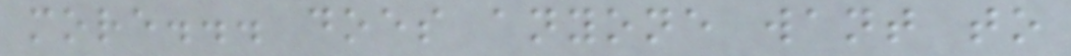more... does anyone want to
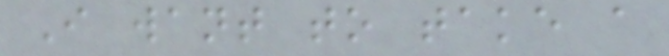I want to take a
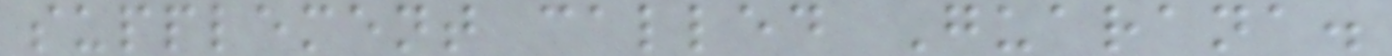supplement called Guarana.
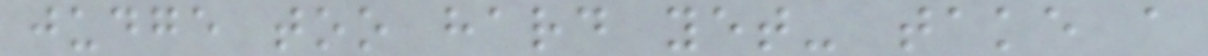judge too hard yet- take a
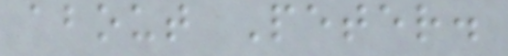about Peter.
